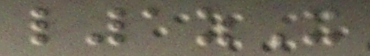l1zX
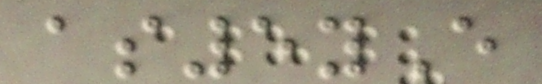as5yE
